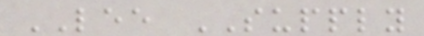LEE SUPPLY
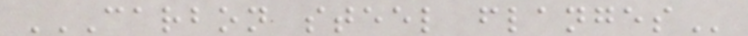CARBON STEEL FLANGES
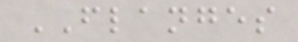FLANGES
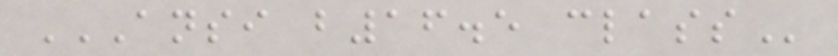ANSI B16.5 CLASS
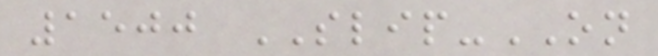1500 SLIP-ON
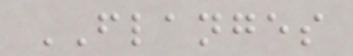FLANGES
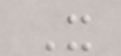X
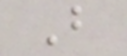B
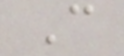C
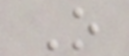O
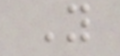Y
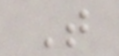T
